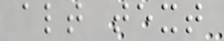alt text
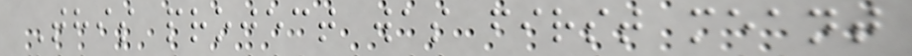This project was first meant
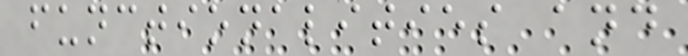functionalities and
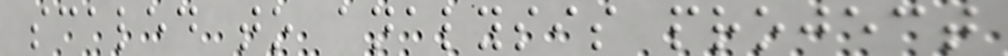scaled to analysis project
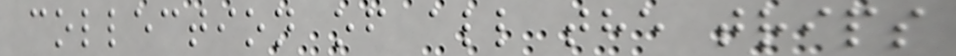collection of all the trips
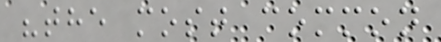"the most common
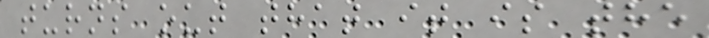turns out that it is the
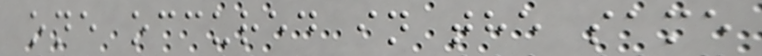one occured in the same
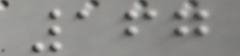167
